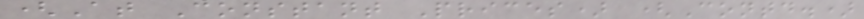(At Constant Prices) (Contd.)
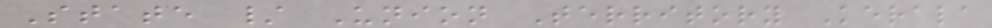State / Union Territory Kerala
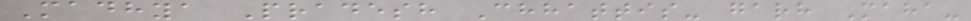Madhya Pradesh Chhattis- garh Maha-
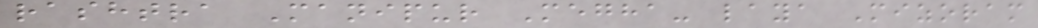rashtra Manipur Megha- laya Mizoram
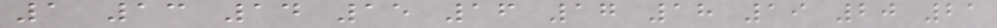1 13 14 15 16 17 18 19 20 21
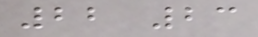22 23
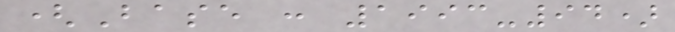(Base : 1993-94)
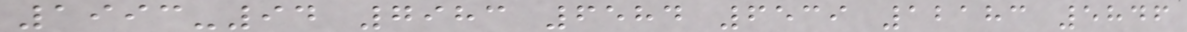1993-94 7983 6584 6539 12183 5846
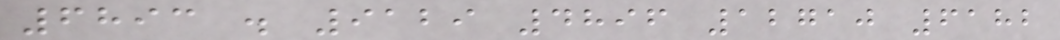6893 . 9129 4896 12710 6182
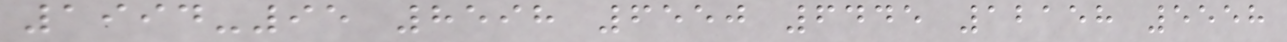1994-95 8598 6550 6445 12158 5558
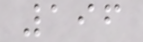196
